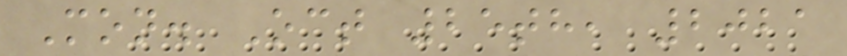Mon. Oct 25th, 2021
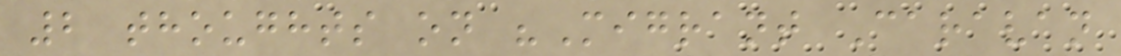2 thoughts on "Migrant Caravan
